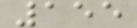155
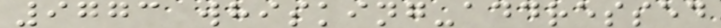9773 whisking-addressed
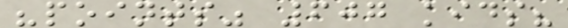"points" 607 kids?
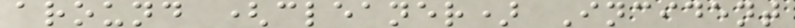around (cleaner) Incident
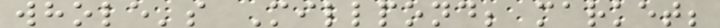whole's Millpond; market;
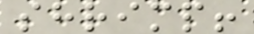shrimp!
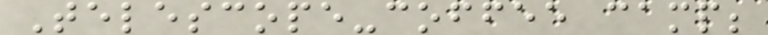Telescope-coffee camp;
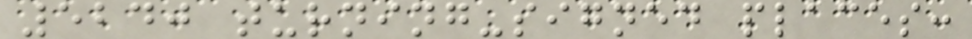5240 turning-signed places:
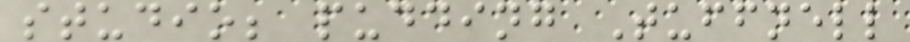studio; pudding Tuffnell
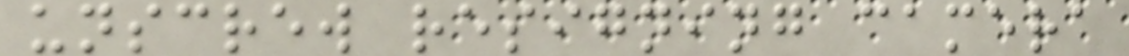unscrew resigning camera
